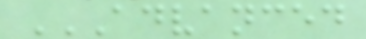ADVANCED
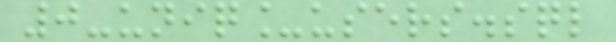0-uniq_users.sql
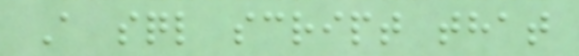A sql script that
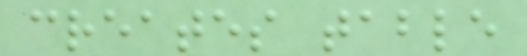creates table
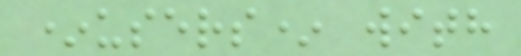*users* with
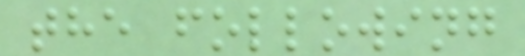the following
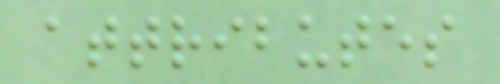attributes
